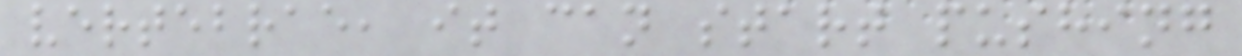vertebrae, it can start pushing
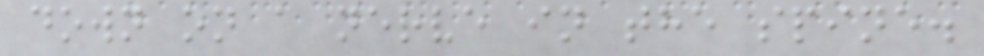down on a nerve in the spine.
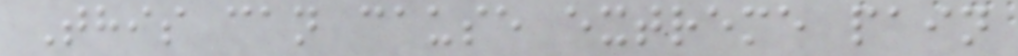This can cause extreme pain
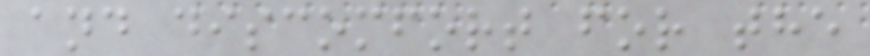and discomfort for the
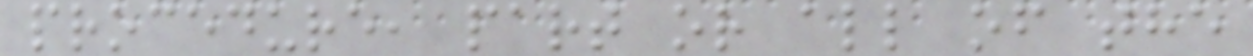procedure, part or all of the
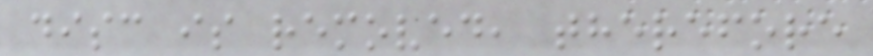disc is removed, therefore
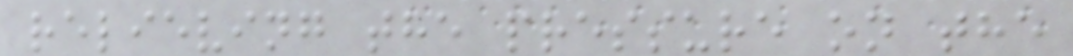relieving the pressure on the
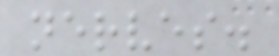nerves.
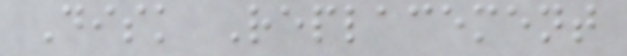Disk Replacement
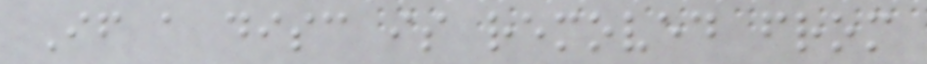If a disc is removed from
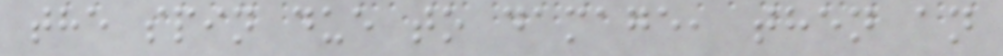the spin due to damage, then an
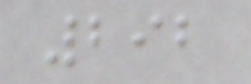292
